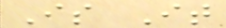Is It
